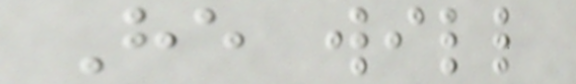He will
